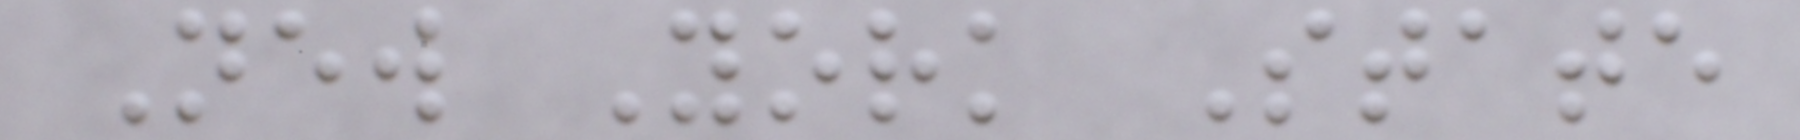New York State
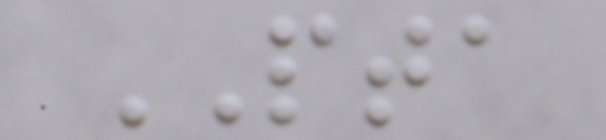PTA
